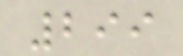299
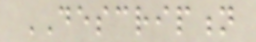DESCRIPTION
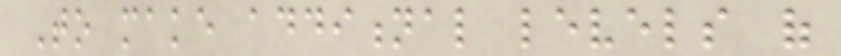To make additional levels of
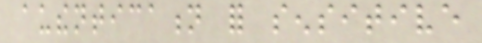authentication for sensitive
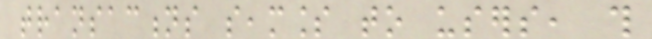transactions seamless to users, this
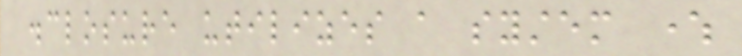disclosure utilizes a system where
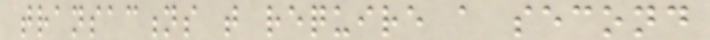transactions that require a second
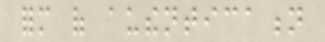form of authentication
